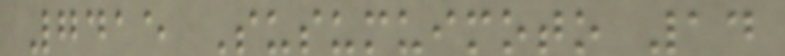7415 Susumuimoto 14
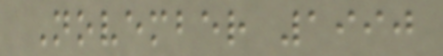November 1990
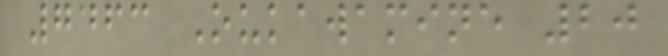7463 Oukawamine 20
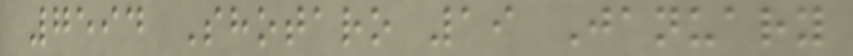7594 Shotaro 19 January
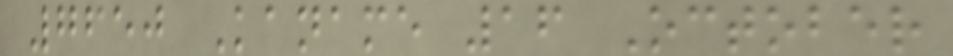7650 Kaname 16 October
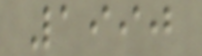1990
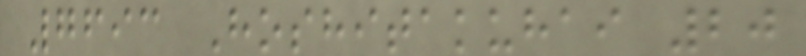7693 Hoshitakuhai 20
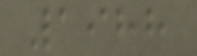1988
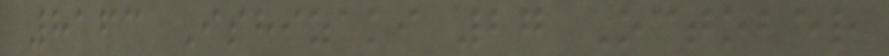8163 Ishizaki 27 October
